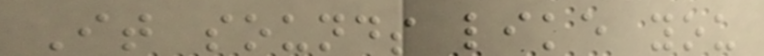It sounds like you
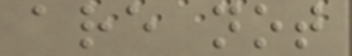are not
